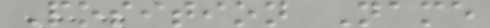Position Name
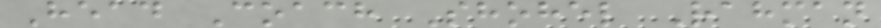Head Coach Shohel Rahman
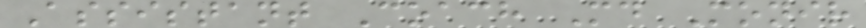Assistant Coach Md Monir
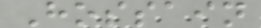Hossain
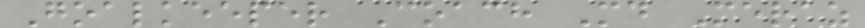Goalkeeper Coach Md Meraz
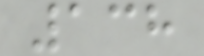138
